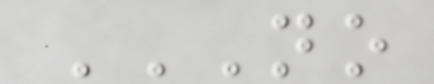NO
